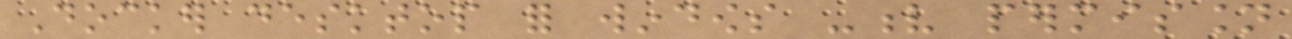Docker desktop for windows -v permission
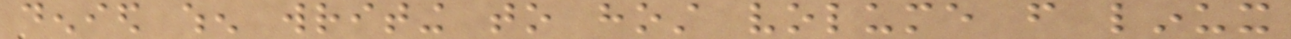denied when writing to host volume from linux
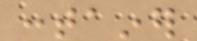container
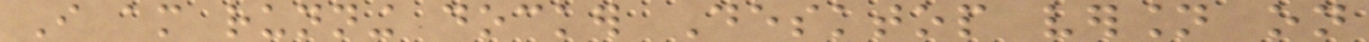I am running docker Desktop version on
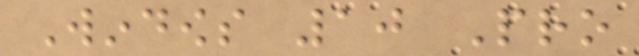Windows 10 Pro
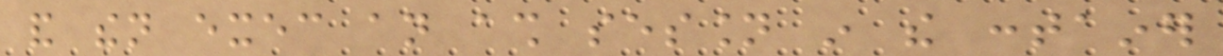and then exec an ash session in the container
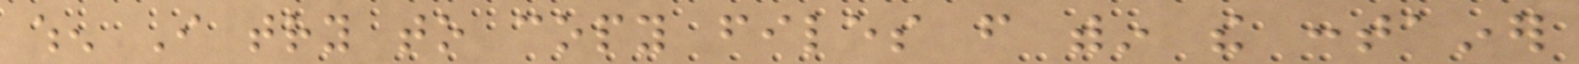when I try to copy files from within the container
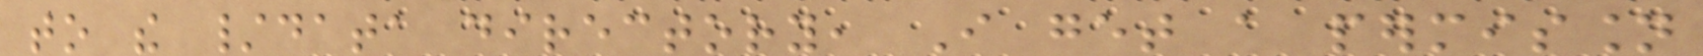to the /data directory, I get a permission
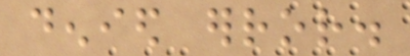denied error.
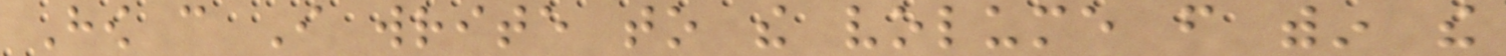How can I write to the volume from within the
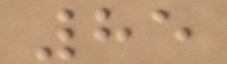85
